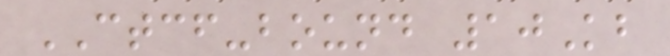CTCF-bound 10Kb
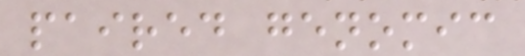paired genomic
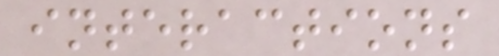interactions
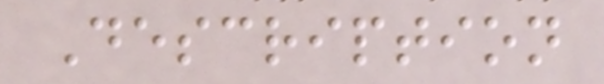Description
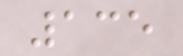135
